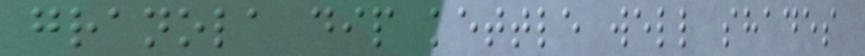granola dip kettle well shades
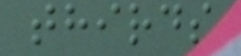thirds
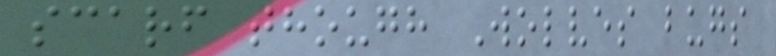scarf though Wolves bugs
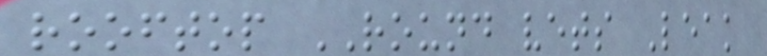rooftop ROUND vets Leak
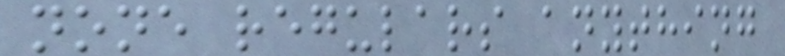none regulars anything
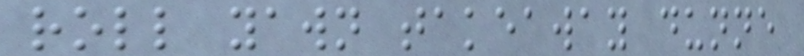roll yawn takeaway dunne
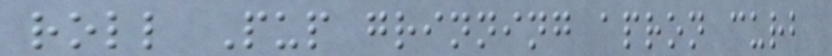roll Pup grinning apron curb
